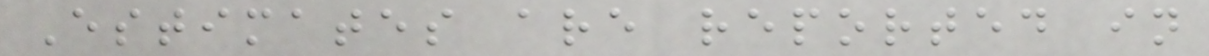Estimates are reported in
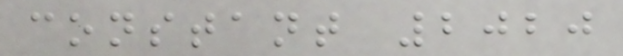constant 2020
